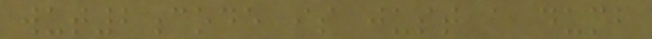wut2code is just a dumb
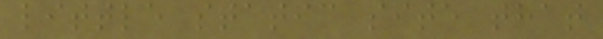little static site that
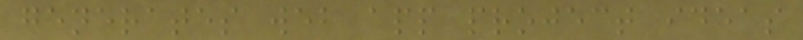generates web app project ideas
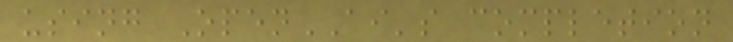using OpenAI's completion
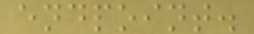endpoint.
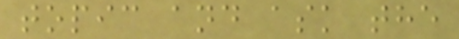topic and ask the
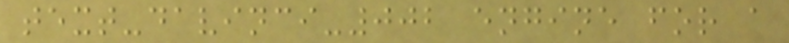text-davinci-002 engine for a
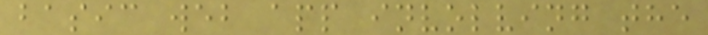basic web app involving the
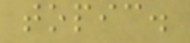topic.
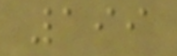199
